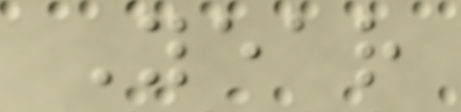Year
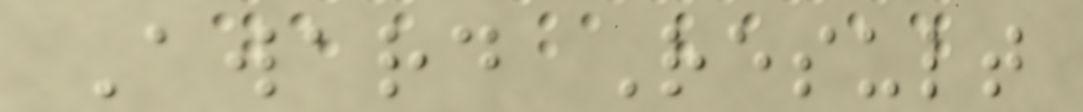Award Result
